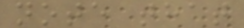note that
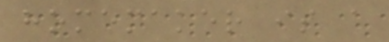homemaker is a
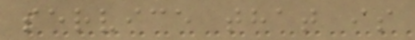service that is
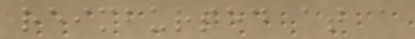reimbursed at a
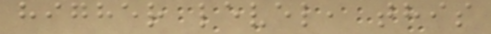higher level, this
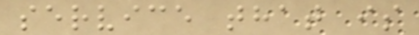service that is
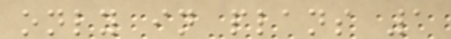only in plans 1
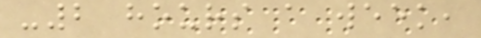-2 hours a week,
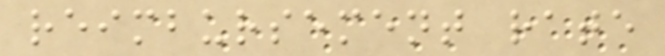reimbursement rate
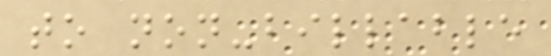to non-billable
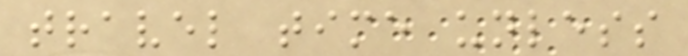travel time unless
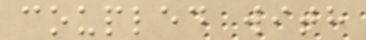coupled with
